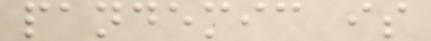pandemic is
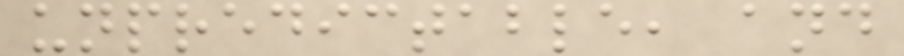unpredictable, and
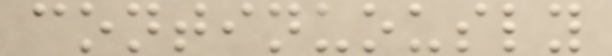continuously
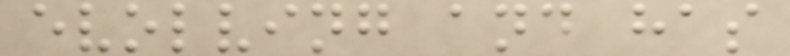evolving and has
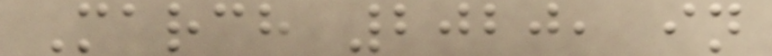March 2020, in
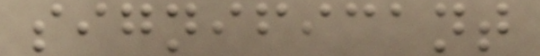significant
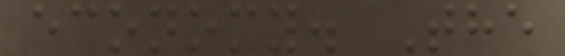economy. The
